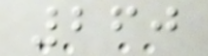260
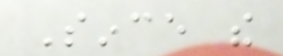Since the
